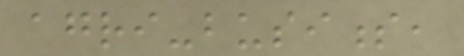agri-business,
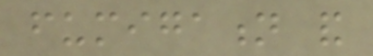fumigation and
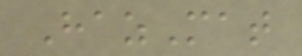HazMat
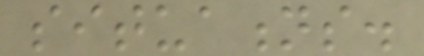situations.
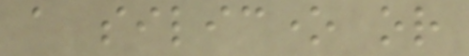a silicone or
